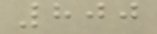800
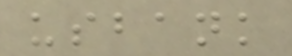usbank
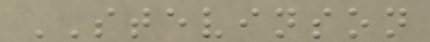STEVINSON
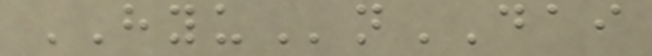HYUnDAI
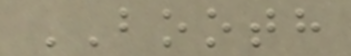BOOTH
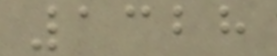1328
